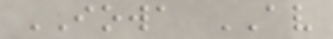IOWA AV
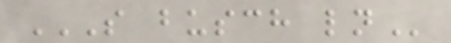S BUSCH LN
